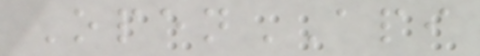OpenAPI
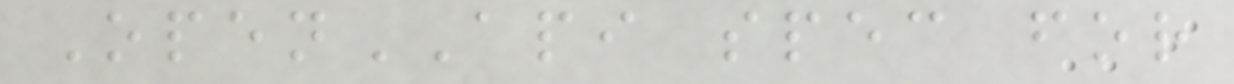OpenAPI spec for
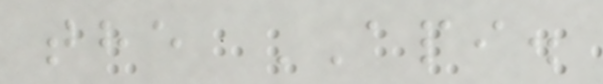the API.
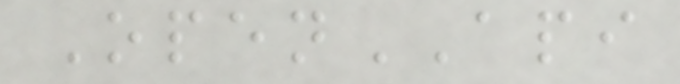OpenAPI
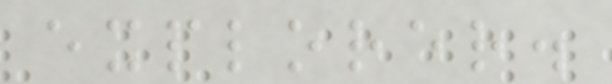explorer.
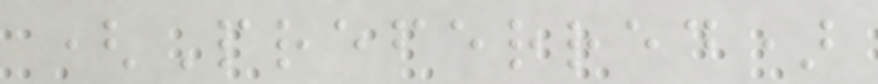(Preferred)
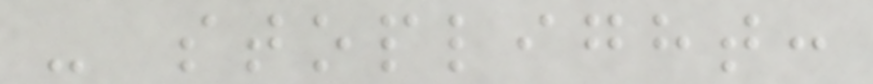- stoplight:
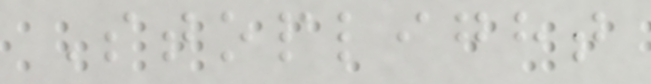Stoplight
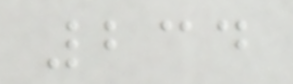234
